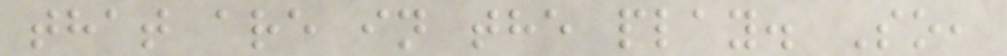that are in the play. So,
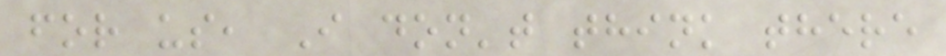for us, I don't think there
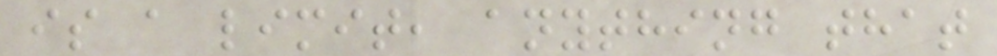is a limit, anything that
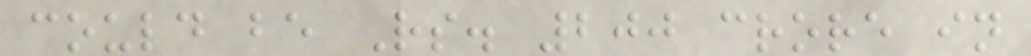could be Rs. 200 crore in
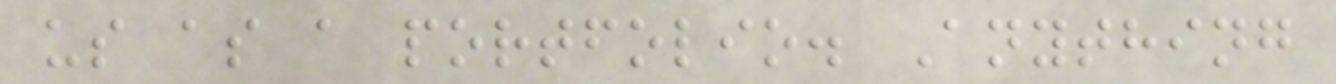us as a portfolio. Anything
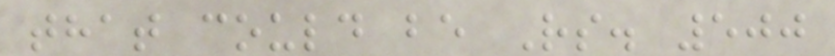that could be Rs. 500
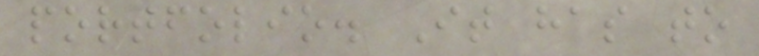portfolio. It has to
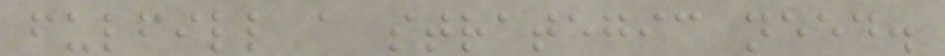fulfill a strategic need.
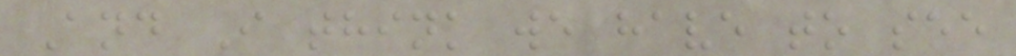And I think we have to see
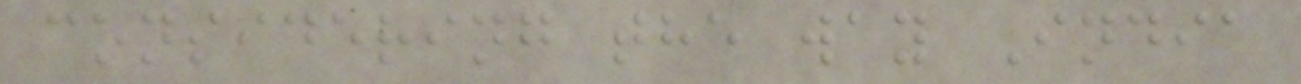considering the way India
